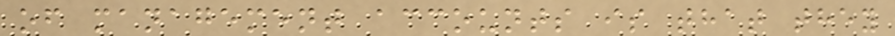of management accounts is that they
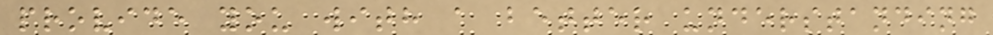provide you with a better understanding
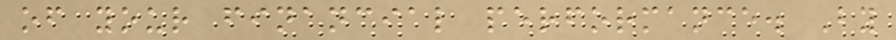of your financial performance. By
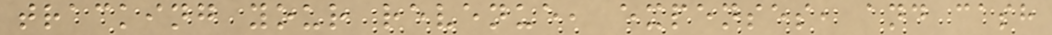tracking your revenue, expenses, and cash
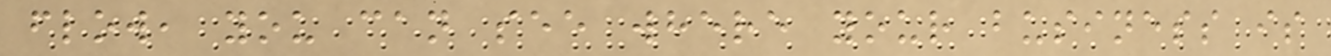flow, you can see where your business is
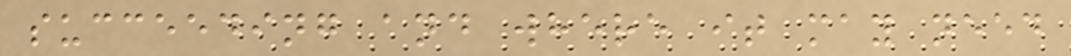succeeding and where it may need
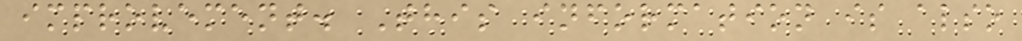improvement. This information is also
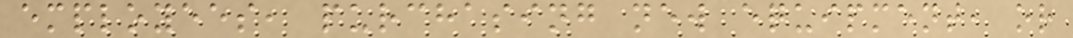employees, purchasing new equipment, or
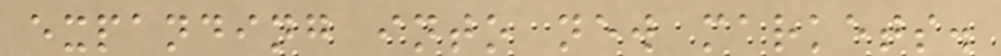expanding into new markets.
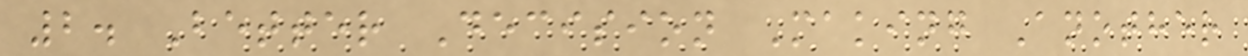2. Better Decision Making Another
